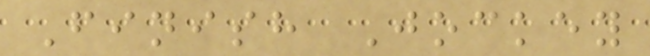Finish Jockey
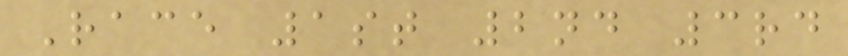Race 1st 2nd 3rd
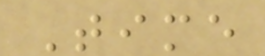Time
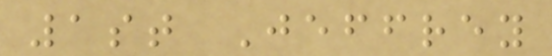1st Jeffrey
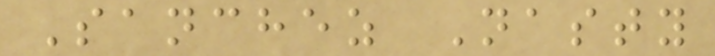Sanchez Nasty
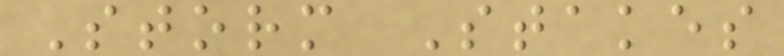Storm Stakes
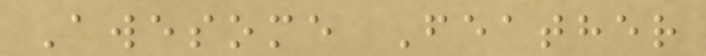Awesome Feather
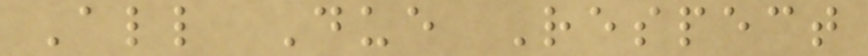All Due Respect
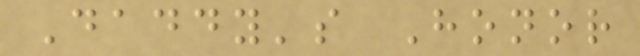Daddy's Honor
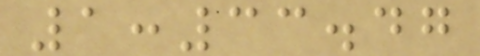1:33.47
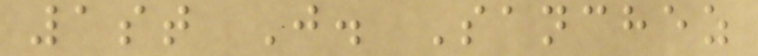1st J. Sanchez
